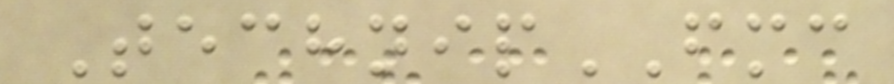TechnipFMC
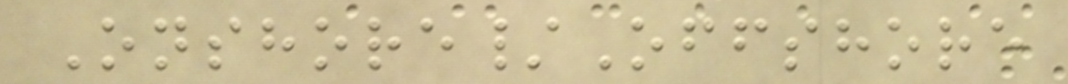Onshore/Offshore
